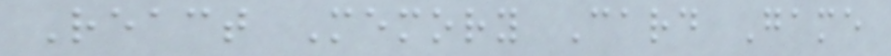React Memory Card Game
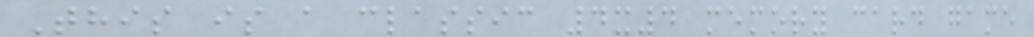This is a classic 4x4 memory card game
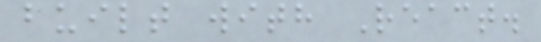built with React.
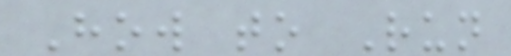How to Run
